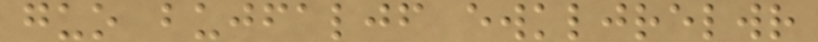guo bujfaljf ewkljrelwr
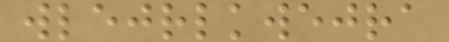wlejrlkwejra
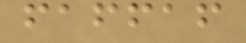faffaf
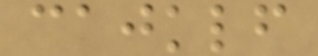cajklf
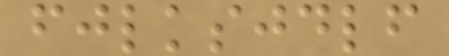fjlksjdlf
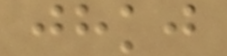jhkj
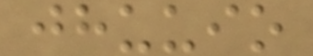jhuuio
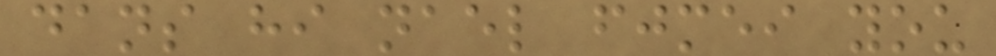dans hi nael fjmei you
